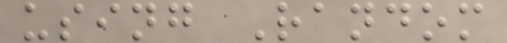using Random
